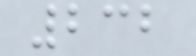232
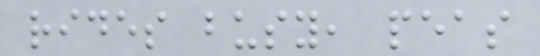rides busy, peas
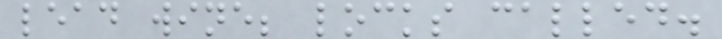lead wine; locks called.
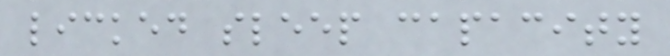licked sleep capacity
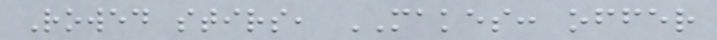Rowed stirs, MAKES: offer
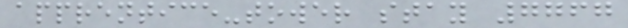apprentice-tower stay 7767
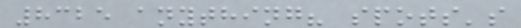8325 anything? spots's
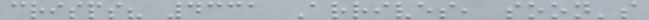crisps? 4331 Arrives, soon's
